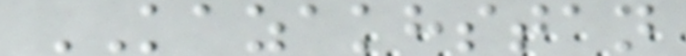KAZAKHSTAN
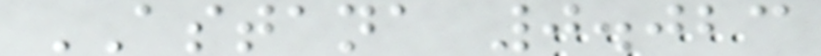ASTANA 0.023
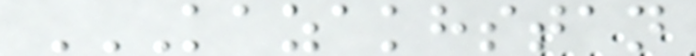KAZAKHSTAN
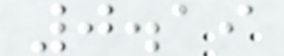0.19
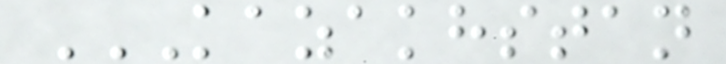KAZAKHSTAN
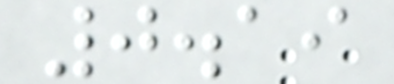0.19
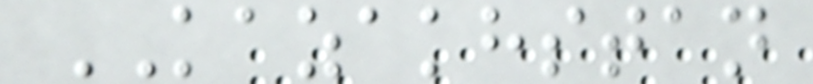KAZAKHSTAN
